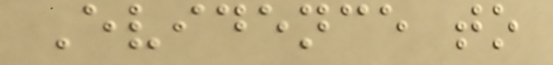Evidence to
